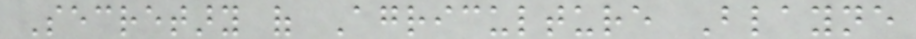Secretary of Agriculture Blayne
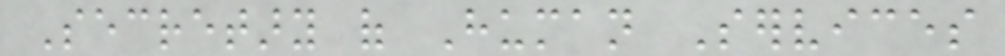Secretary of Human Services
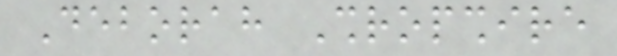Deborah Shropshire
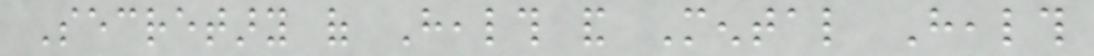Secretary of Health and Mental Health
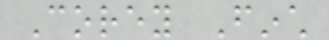Corey Finch
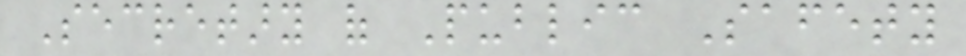Secretary of Public Safety
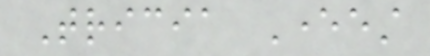Tricia Everest
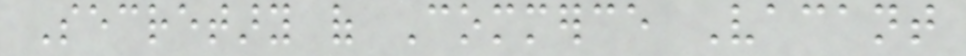Secretary of Commerce Vacant
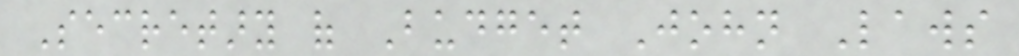Secretary of Budget John Laws
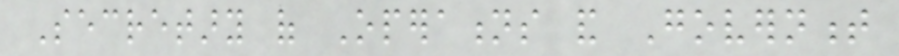Secretary of Operations and Government
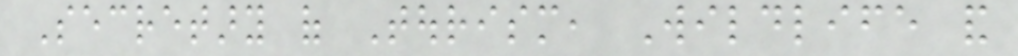Secretary of Tourism, Wildlife and
